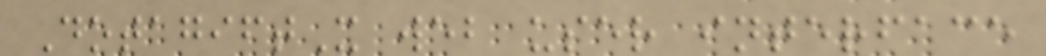DotagiftX web user interface
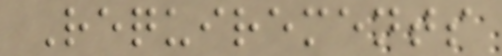Requirements
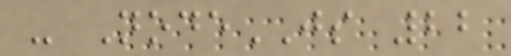- NodeJS 22
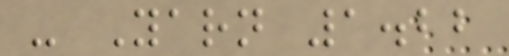- Yarn 1.22
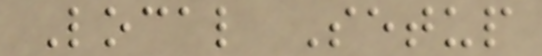Local Setup
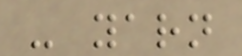- yarn
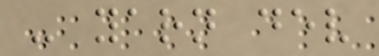- yarn dev
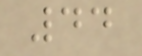44
